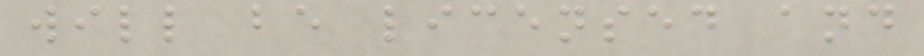will be licensed and
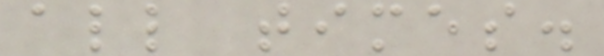all times.
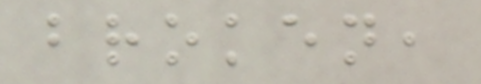broken,
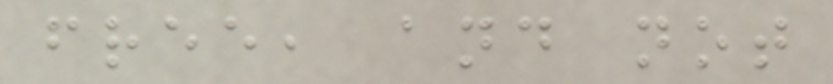free, and not
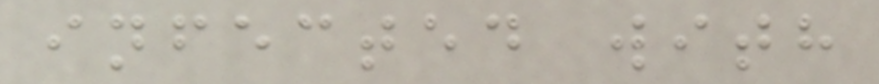infected with
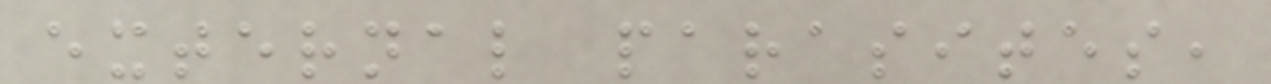external parasites,
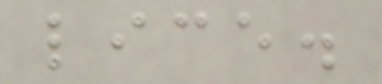lice.
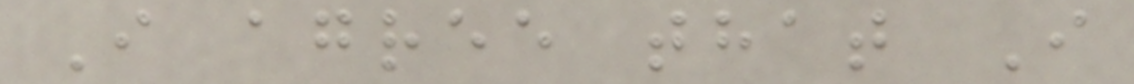I agree that I
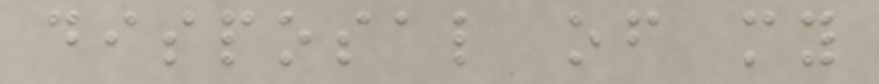disposal of my
